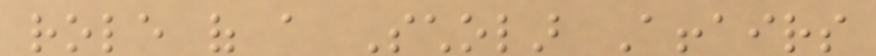role of a Scholar Affairs
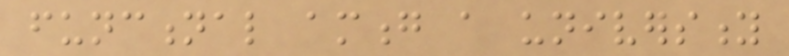functional among a university
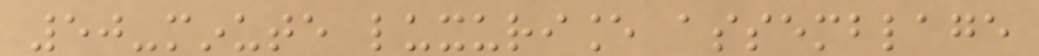50-minute luxuriance assemblage
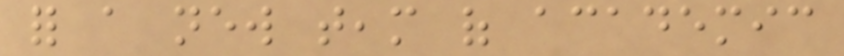for a new team of academic
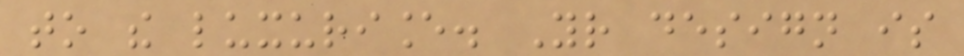to the luxuriance. Your design is
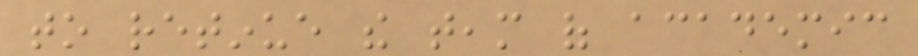to retinue the team of academic
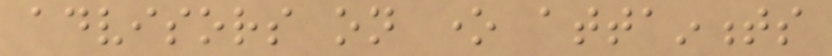advisors on one attainments
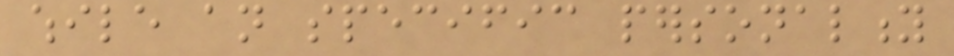while an specific personality
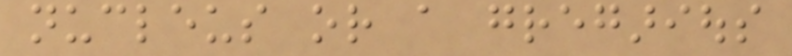nucleus or a gregarious
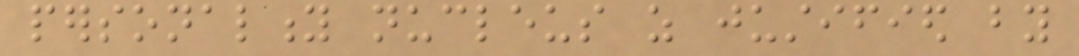personality nucleus as justified by
